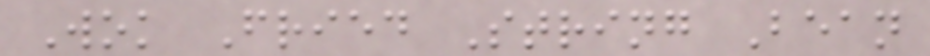Wok Fried String Bean
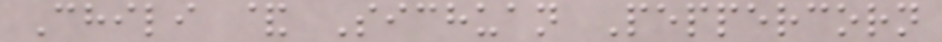Chili & Sichuan Peppercorn
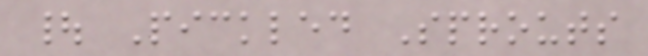| Pickled Sprouts
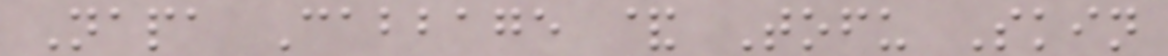Napa Cabbage & Tofu Skin
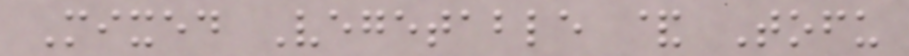Mixed Vegetable & Tofu
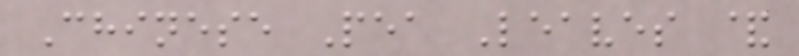Chinese Pea Leaves &
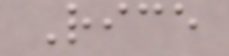Rice
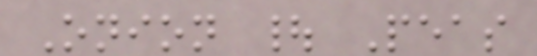Onion | Peas
